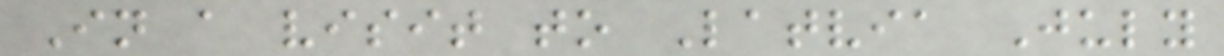In a visit to Latvia July
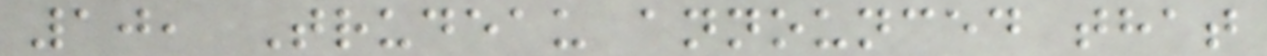10, Trudeau announced that
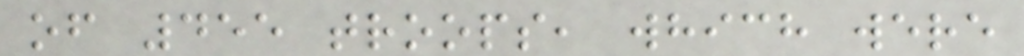of 455 troops, which were
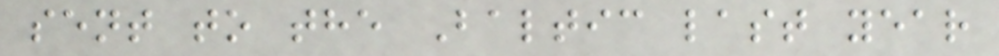sent to the Baltic last year
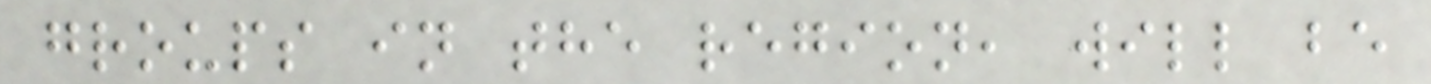groups in the region, will be
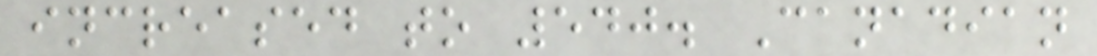increased to 540. Canadian
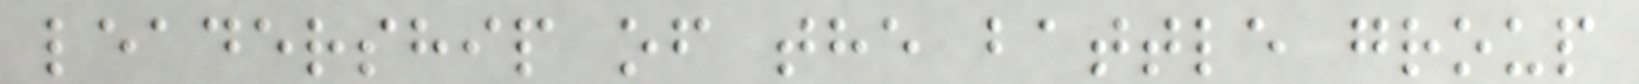leadership of the battle group
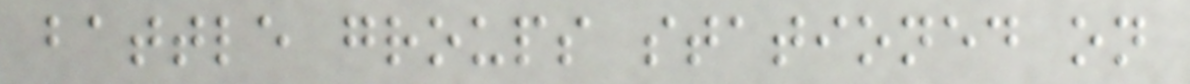battle groups stationed on
